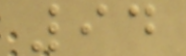94
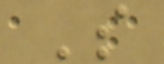S
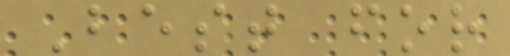Best for
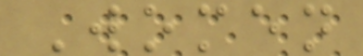Women
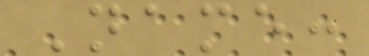Name:
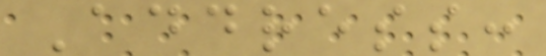Address:
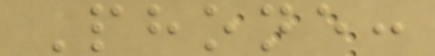Phone:
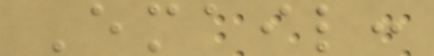Email:
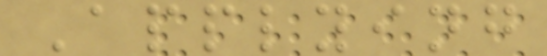Applying
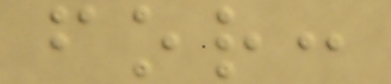for:
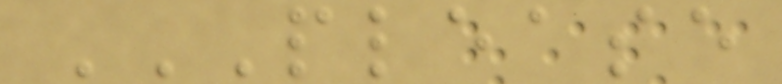PLEASE
